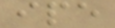ipe
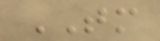TM
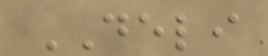DELI
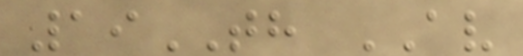19TH AV
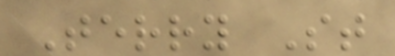Terry St
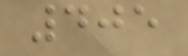405
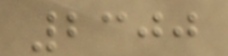2300
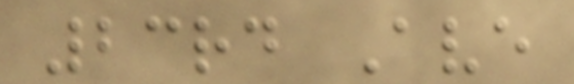23rd Ave
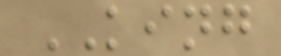KING
